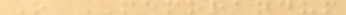O MEMORANDUM
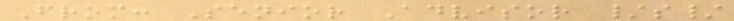From: Senior Advisor /s/
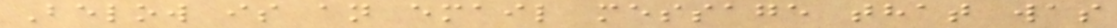Below is an email message that was
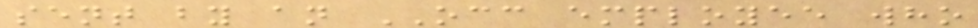sent by an OCC employee who
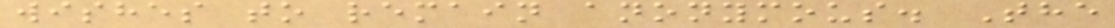wishes to remain anonymous. The
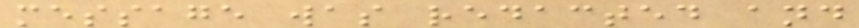message was redacted and
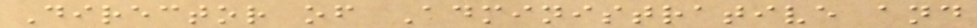Director of Administrative and
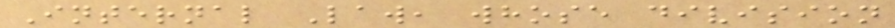Internal Law, whose division
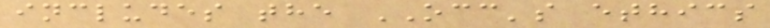includes the OCC's ethics
